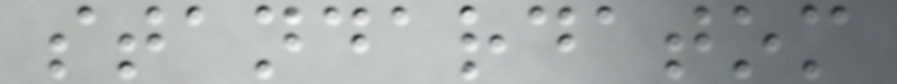standardatom
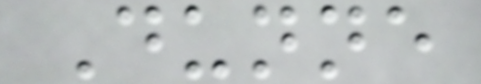Dunne
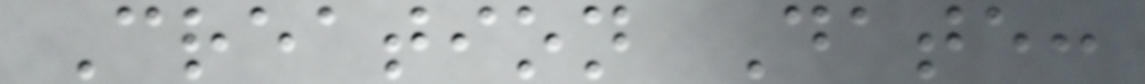Creation Date:
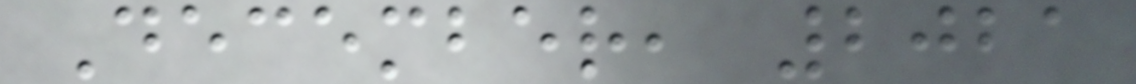December, 2021
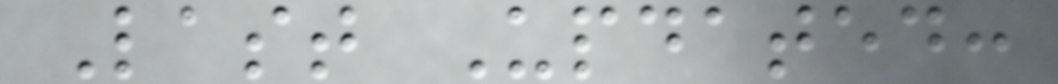Last Updated:
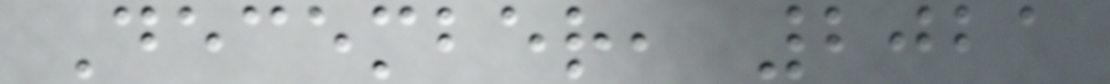December, 2021
